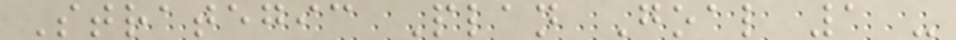Strategic Plan Goal 1 -
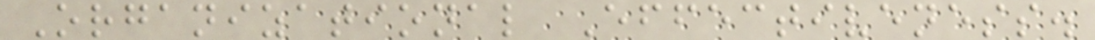Organizational Effectiveness.
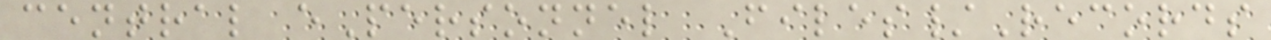central ePersonnel Files/Records
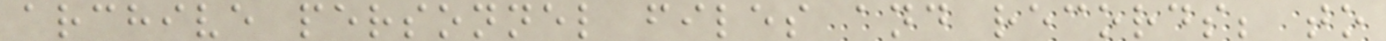archive personnel files and records; to
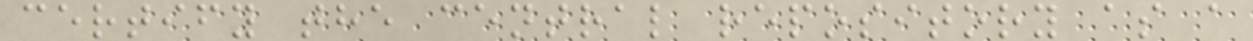certify the central repository as a
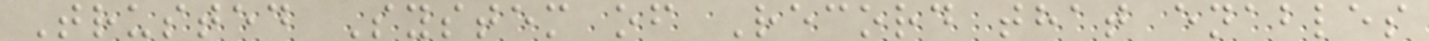Trusted System of Record that enables
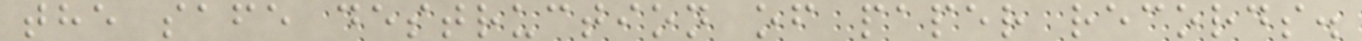the safe destruction of paper records.
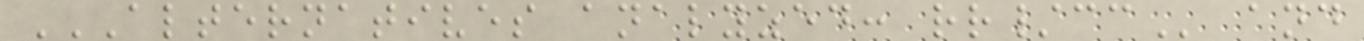ALTERNATIVES ANALYZED: RR/CC and
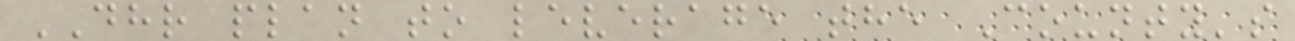DHR plan to leverage the County's
